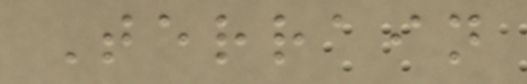Terrain
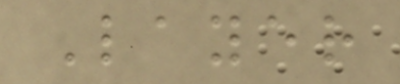Layer
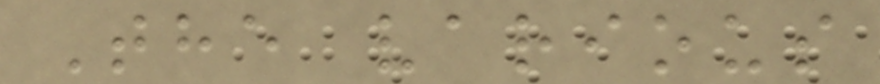The various
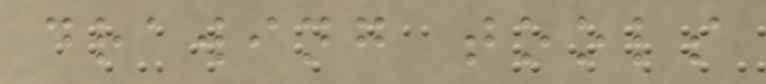drawing tools
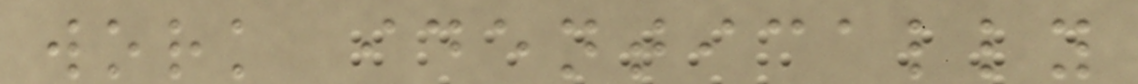work identically
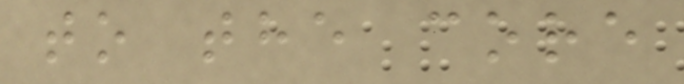to the core
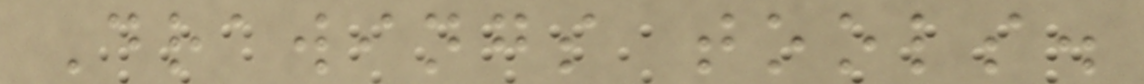Drawings tools.
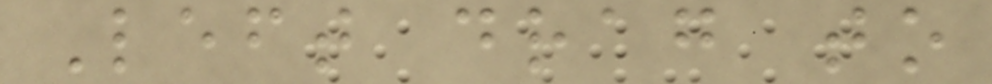Left drag to
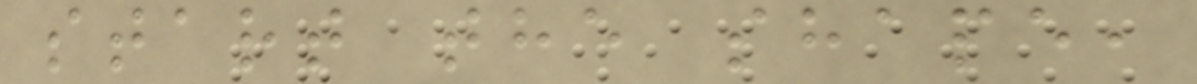start the shape,
